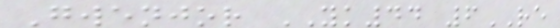Gwenjor YK44 6RE
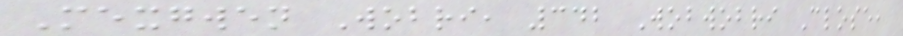Mexgwen Wobri, 342 Wobwobri Close,
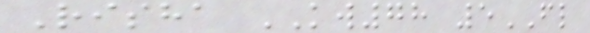Risha KW78 5FL
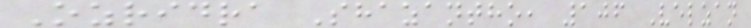Ozridra Shazantho, 106 Velzan
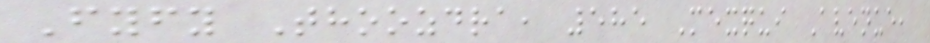Fyfy Thoozdra, 585 Mexqui Avenue,
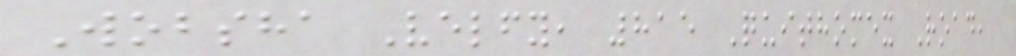Wobsha Velfy, 815 Quithomex Road,
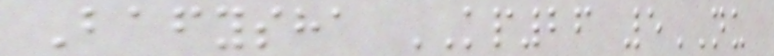Bafysha KP26 5NU
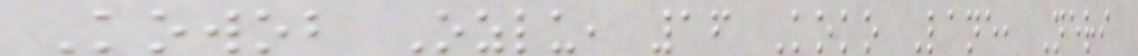Kowob Ozlu, 16 Koko Lane, Neri
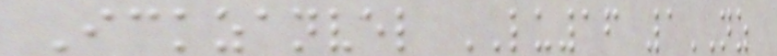Ickzanvel LU16 1NZ
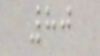80
